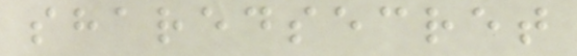sharedsecret
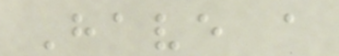Have a
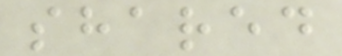shared
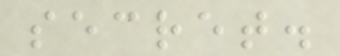secret.
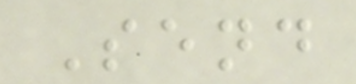Send
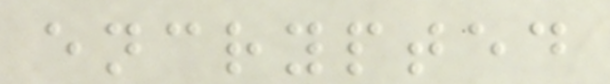encrypted
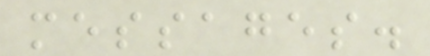messages.
